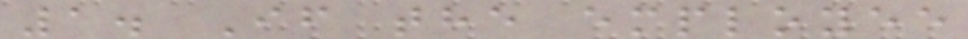1. If the employee
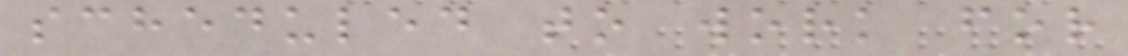scheduled to work for
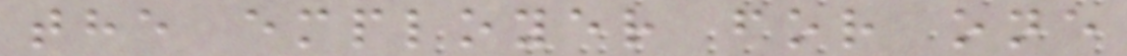the employer for one
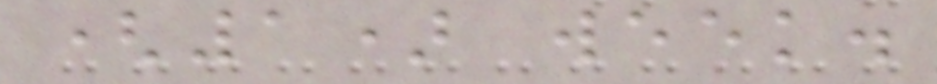(1) week.
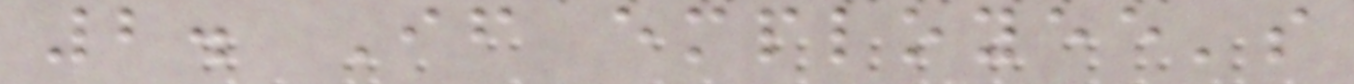2. If employee's
